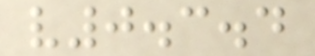v0.3.4
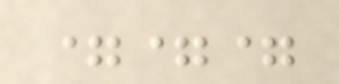===
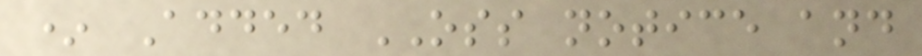* Added OSS notice and
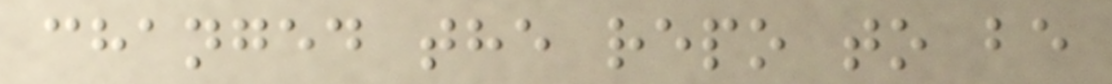changed the repo to be
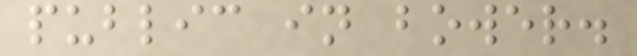public in bower.
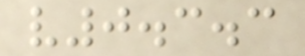v0.3.3
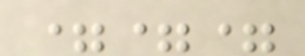===
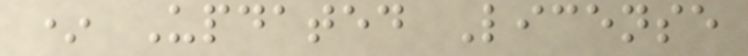* Updated License
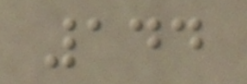144
